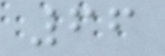66
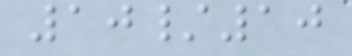10/10
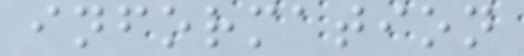information
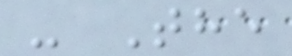- The
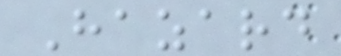Hazard
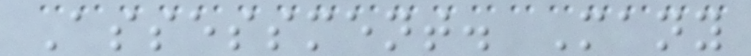Assessment. Many
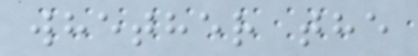whether the
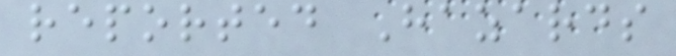reported Hazards
